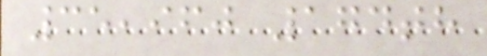35,960 174th
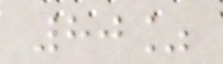80%
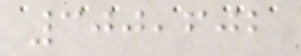300,602
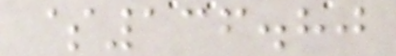$136.80
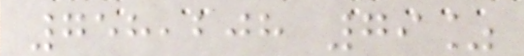758,208 79%
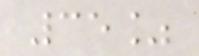35%
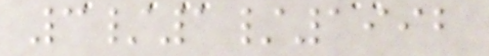3/1/1992
